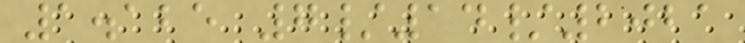1.125 7/14/2021
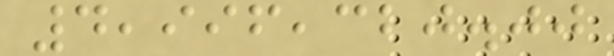4,996,320.00
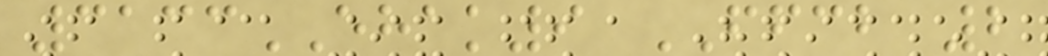3133EHAK9 FFCB 2
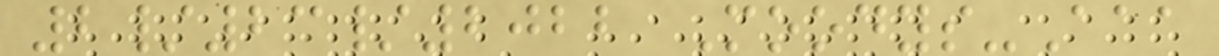2/23/2022 Moodys-Aaa
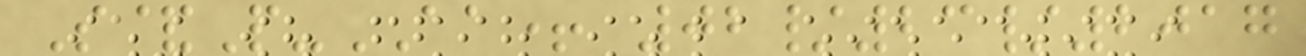S&P-AA+ 02/23/2017
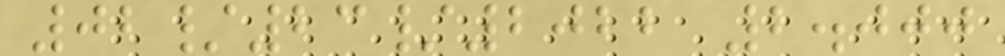02/23/2022 2.000
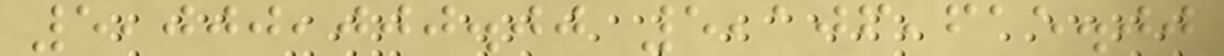5,000,000.00 5,106,615.00
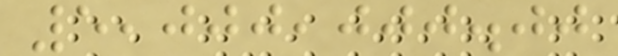5,000,000.00
